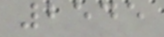2545
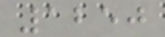1250
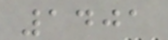1401
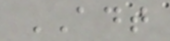ADT
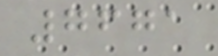7671
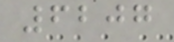6207
